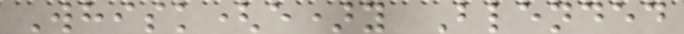Whisk(e)y Blended
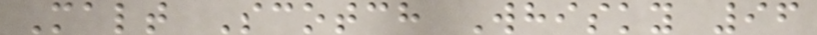Malt Scotch Whisky 96
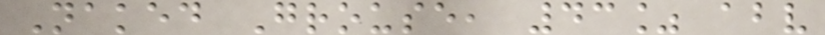Naked Grouse, 43% abv
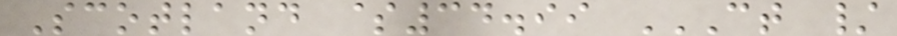Scotland $34.99 CT /
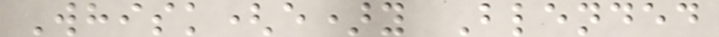Whisk(e)y Blended
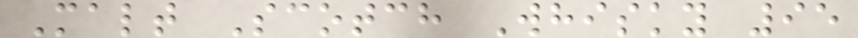Malt Scotch Whisky 95
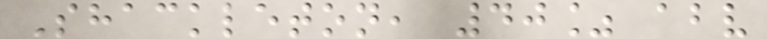Shackleton, 40% abv
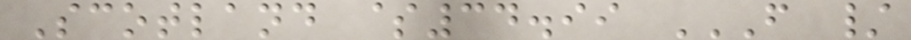Scotland $34.99 F /
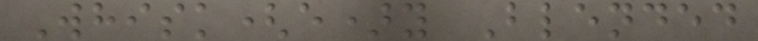Whisk(e)y Blended
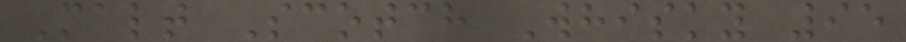Malt Scotch Whisky 95
